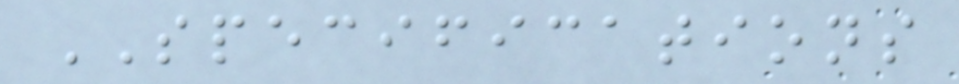SPECIFICATIONS
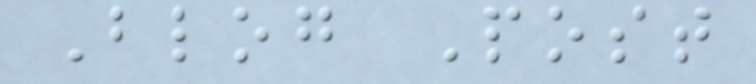Blog Post
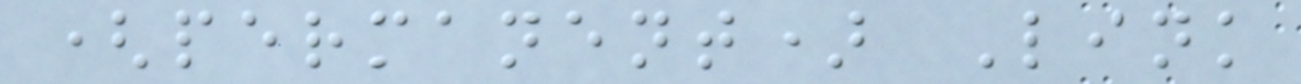(permanent) Link
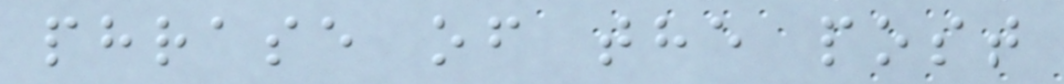phrase of the post
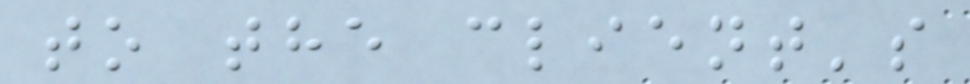to the client's
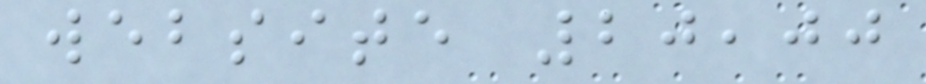website 20,00
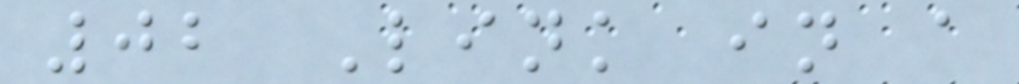02 Link in a
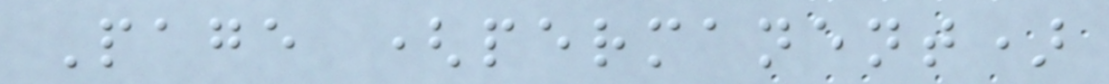Page (permanent)
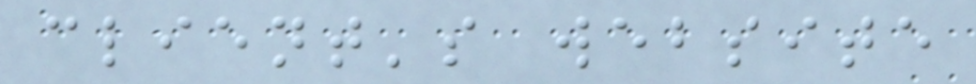client's website
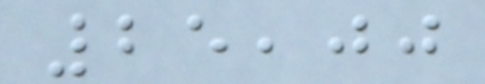25,00
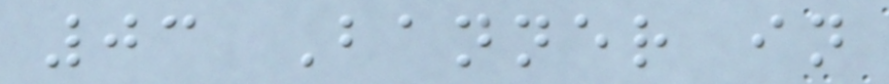03 Banner in
